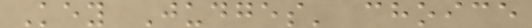Key Judges' choice
